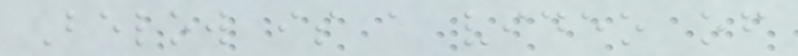Below is a video of
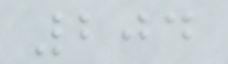204
